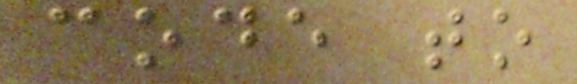code to
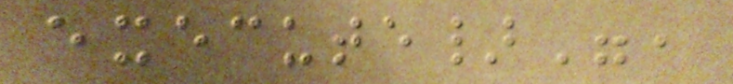execute}",
